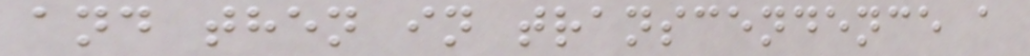and then in transcendence a
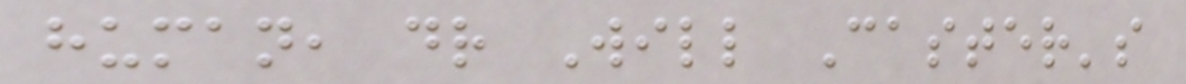human, dr Will Caster's
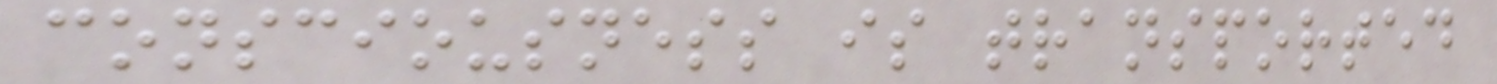consciousness is transported
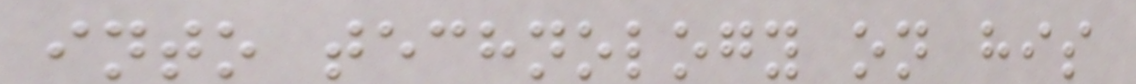into technology on his
